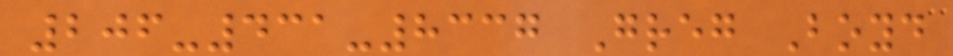206-431-8337 Greg Boyd
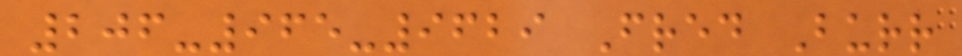206-965-9629 Fred Burr
